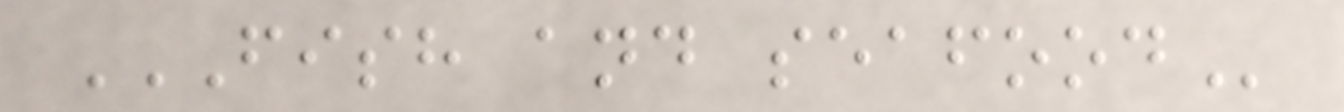FISH AND SEAFOOD
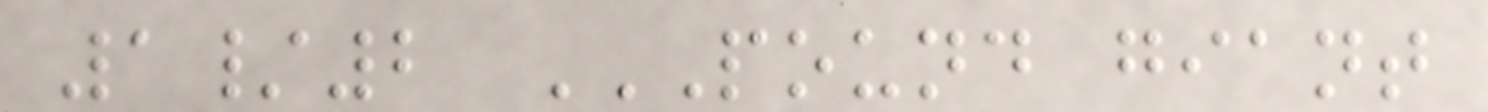1/2 POUND GIANT
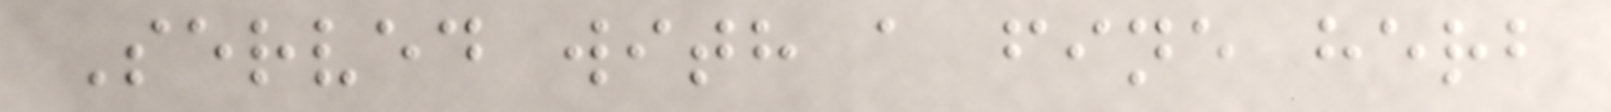Served with a fine herb
